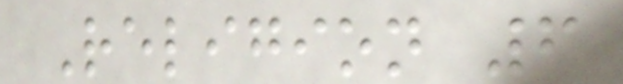Religion 6
